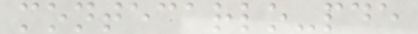montecarlo-pde
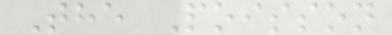The Poisson
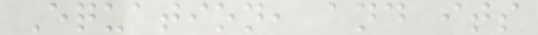Equation, and its
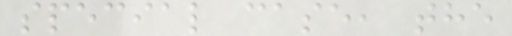special case, the
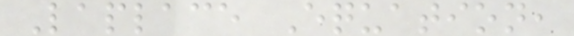Laplace Equation,
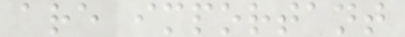are important
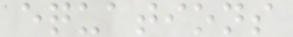equations
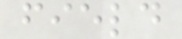field
